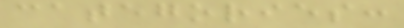categories:
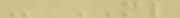- ML
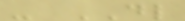- DL
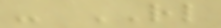- RL
